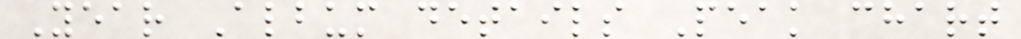Year Album details Peak chart
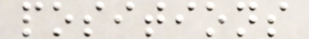positions
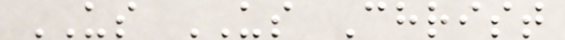US US Christ
